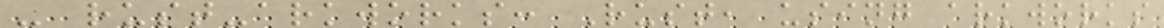- rust-arkworks: Rust, using arkworks
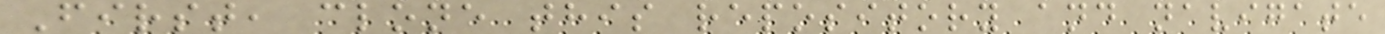First, clone this repository and navigate
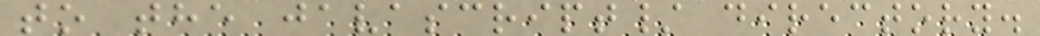to the javascript/ directory.
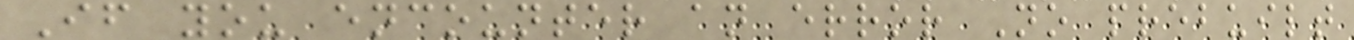If you encounter an error No prebuilt
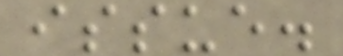issue.
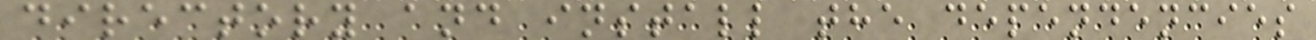directory and install the dependencies
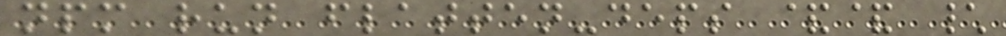npm run flatten-deps && \
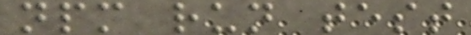npm run test
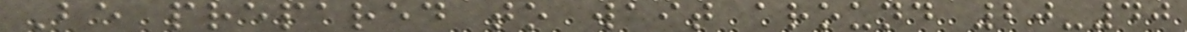Be prepared to wait around 20-40
